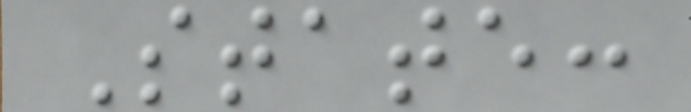State:
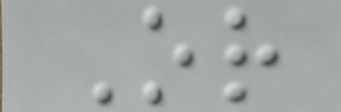Or
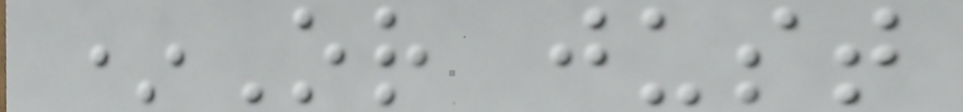*Or just
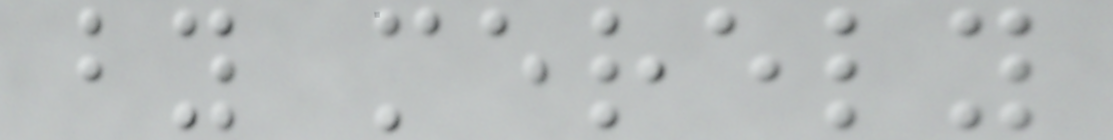by merely
